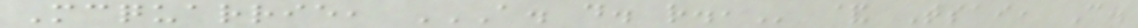Mcquarrie, A. D. R., & Tsai, C.
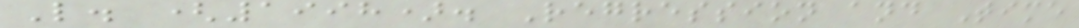L. (1998). Regression and Time
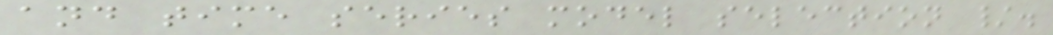and time series model selection /.
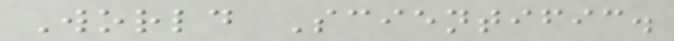World Scientific.
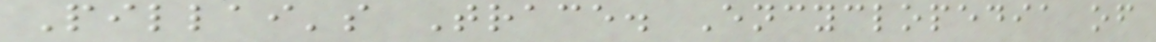Pillai's Trace. Encyclopedia of
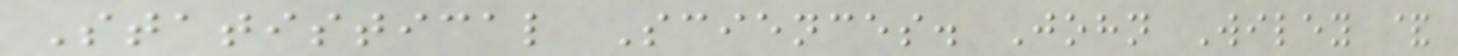Statistical Sciences. John Wiley &
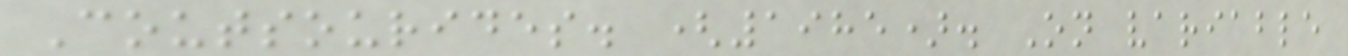Coutsourides. (1985). On variable
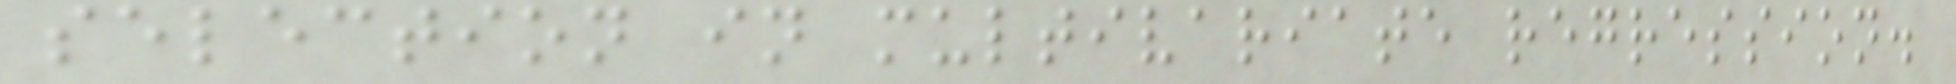selection in multivariate regression.
